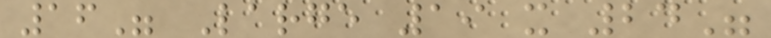16" Large 19 x 24"
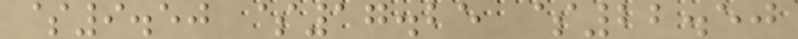$9.50 $17.25 $22.50
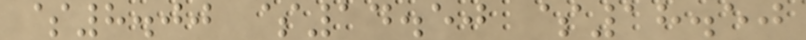$8.00 $14.50 $18.50
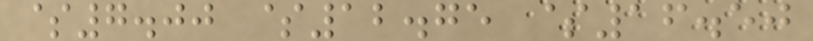$7.00 $12.75 $16.50
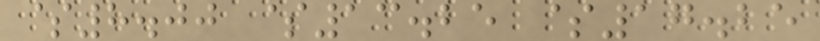$8.00 $13.25 $17.25
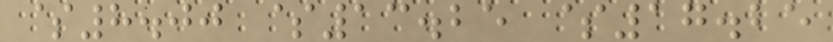$8.00 $13.25 $17.25
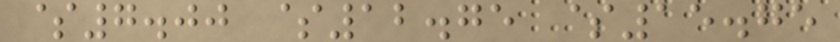$7.00 $12.75 $15.75
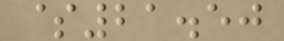$21.50
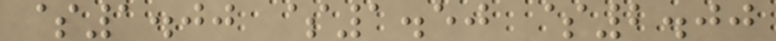$1.00 $1.50 $2.00
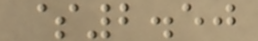$2.50
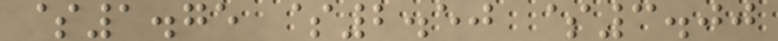$1.75 $2.50 $3.00
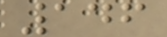146
